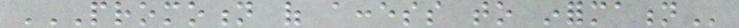PROMOTION OF ACCESS TO INFORMATION
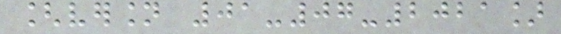[version 01-07-2021]
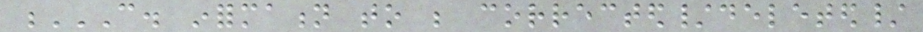C. INFORMATION TO BE CORRECTED/DELETED/
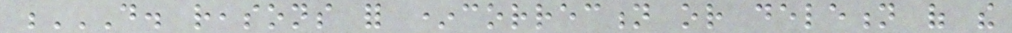D. REASONS FOR *CORRECTION OR DELETION OF THE
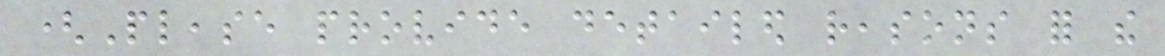(Please provide detailed reasons for the
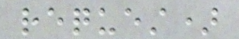request)
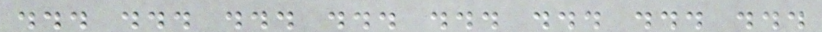... ... ... ... ... ... ... ...
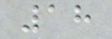18
